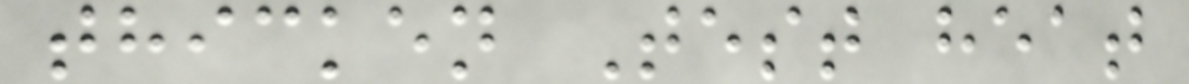thicken Test heat
